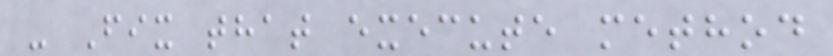- Fix that execute method
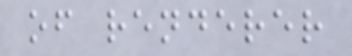of renderer
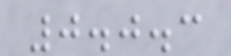0.0.3
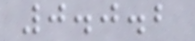0.0.2
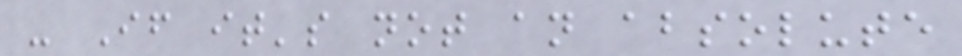- If it's not an absolute
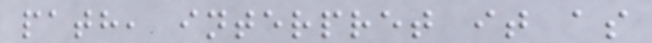path, interpret it as
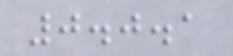0.0.1
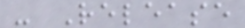- Release
